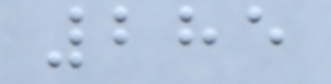285
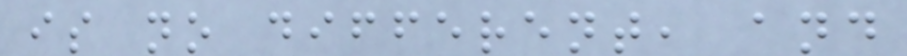is no different, and
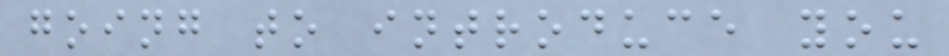going to introduce you
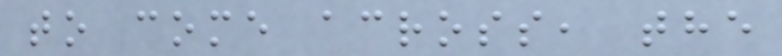to come across, the
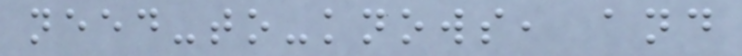need-to-knows, and
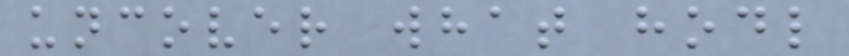uncover what hodl
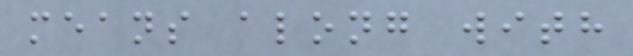means along with
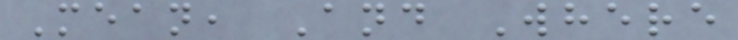Mean, And Where
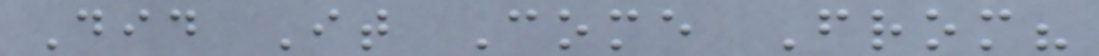Did It Come From?
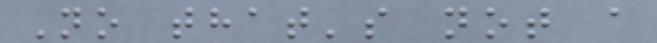No that's not a
